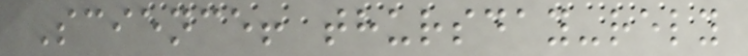Science! thursday-rely
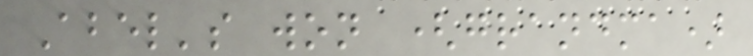Abel's won (grandma)
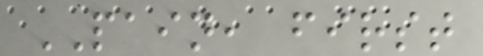PAIN, first
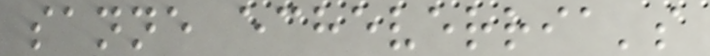sanne echeverria's
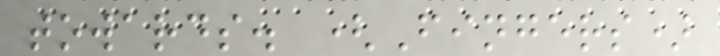towards. (Fingers)
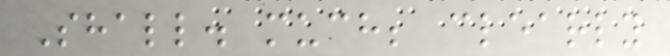Shall. much; clearly
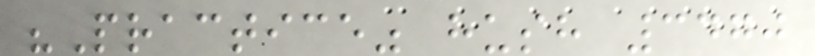"Practice" hush 3470
